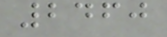2460
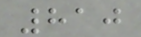810
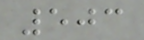503
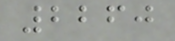2260
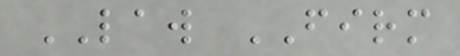LAW FIRM
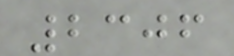2306
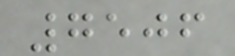7506
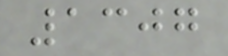1307
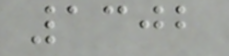1302
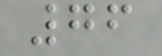76
